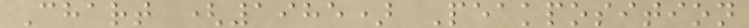Chart (1985) Peakposition
